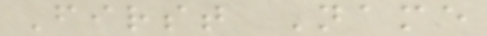First Name
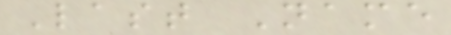Last Name
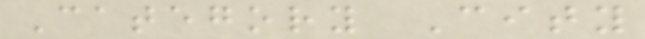Category City
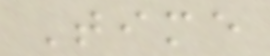Time
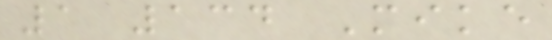1 134 Mike
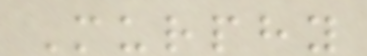Murphy
